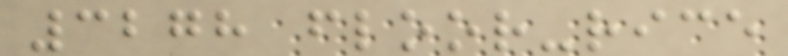3278 floor-rice
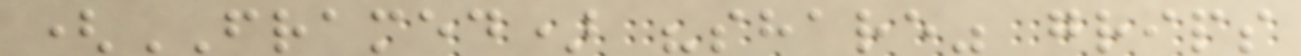(FRAMED) "share" grips
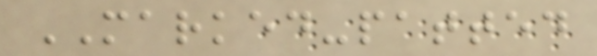MARKED-patted
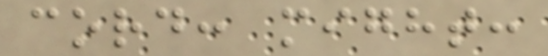cord: might:
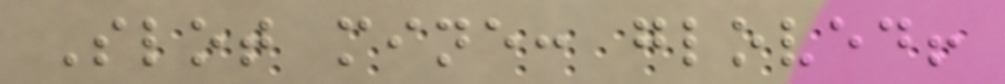Slot mine: gloved!
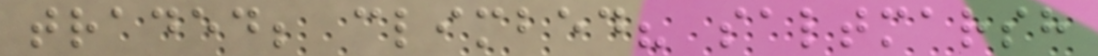traded; climbed? saltmarsh
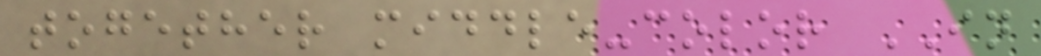together middle-color IN
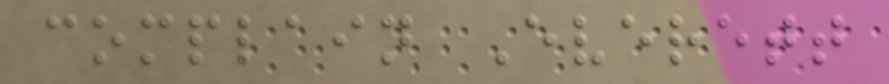complain Everett
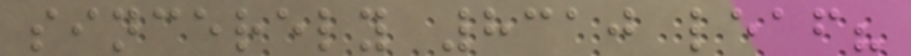sincerely 8310 leaf?
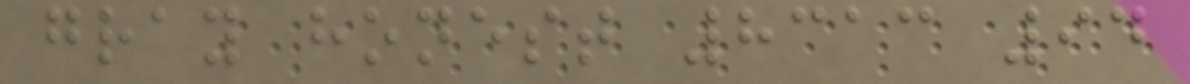gray honest 8313 94
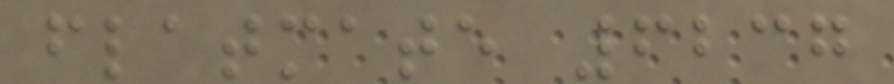flatmate 6237
